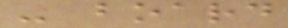- board
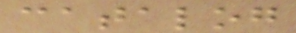catalog
